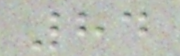84
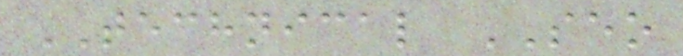TECHNICAL SEO
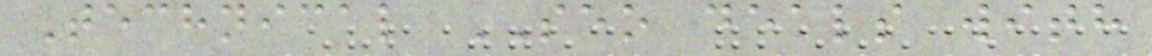Technical SEO deals with
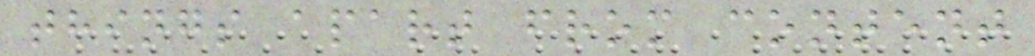things apart from content
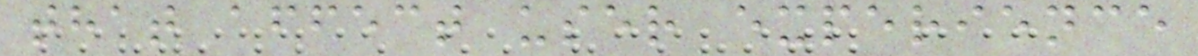that affect user experience
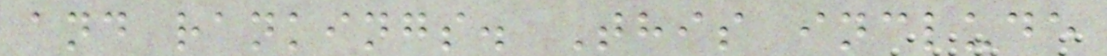and rankings. This include
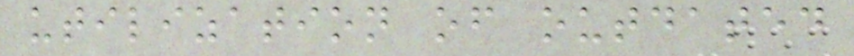utilization of outdated
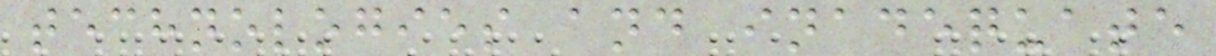technologies and inadequate
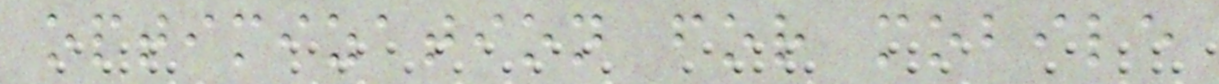optimization for mobile
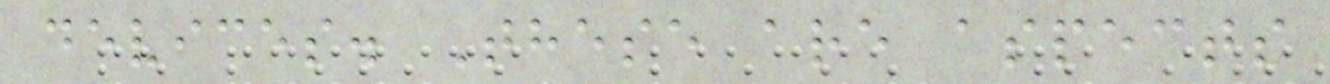devices. These are aspects
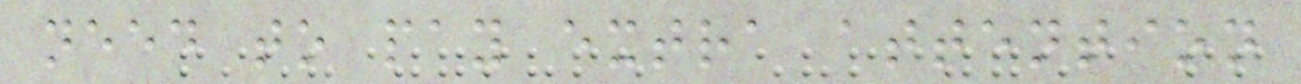need to pay extra attention
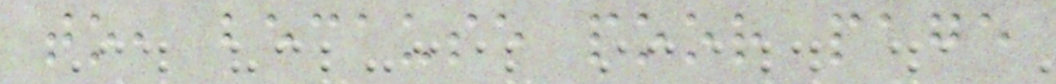to, because poor page
